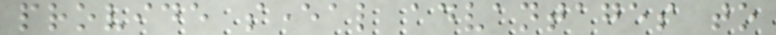provide several advantages to
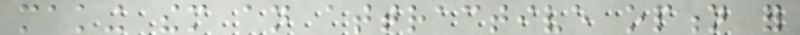making them an attractive option for
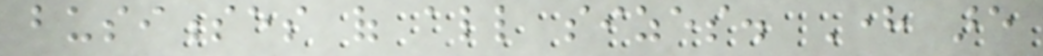businesses of all sizes. Here are
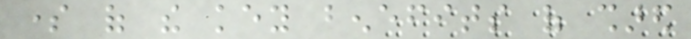some of the key benefits of shared
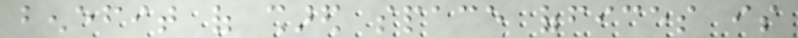benefit of shared space offices is
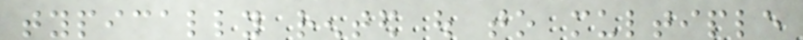typically rented out to multiple
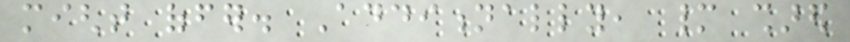might offer. Additionally, many shared
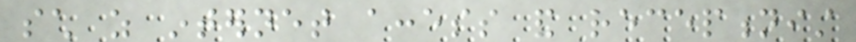such as internet access and receptionist
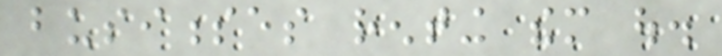businesses renting them out.
